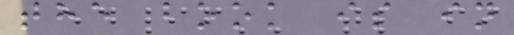the book is in
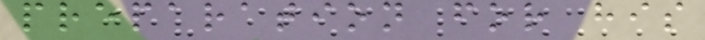preparation for his
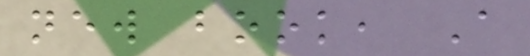new book, A
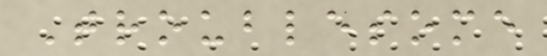Troublesome
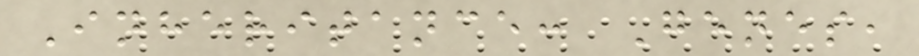Inheritance: Genes,
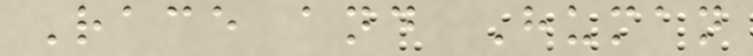Race and Human
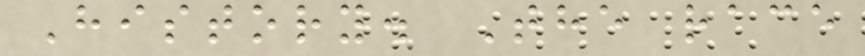History. The race
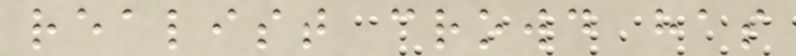realist crowd has
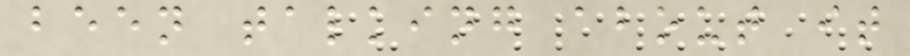been talking about it
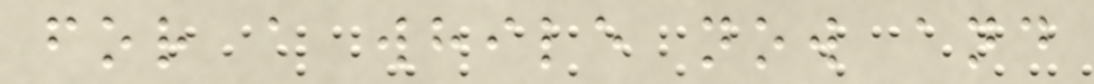for a while now and
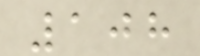108
